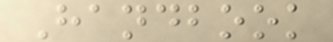Handbook
